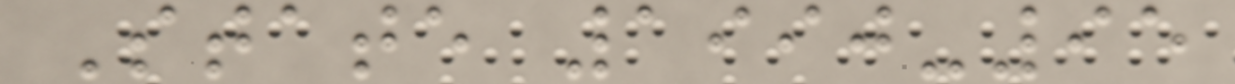State 1990-95
